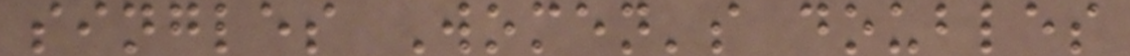singles Women's doubles
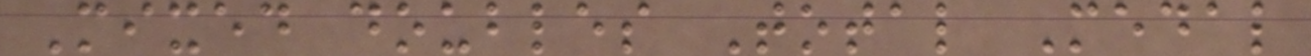Mixed doubles Total Medal
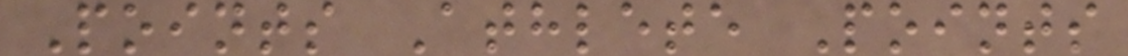Points Athlete Points
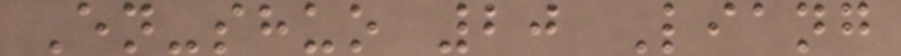En-shuo 20 Liang
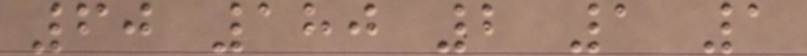60 180 2 1 1
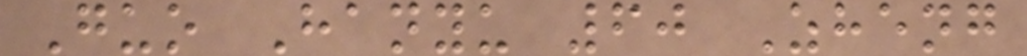Guo Hanyu 60 Zheng
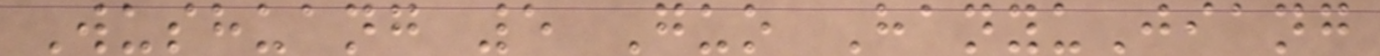Wushuang 5 Guo HanyuJiang
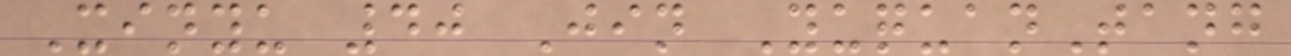Xinyu 40 Jin YuquanTang
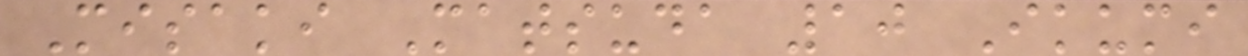Misaki Matsuda 10 Ikumi
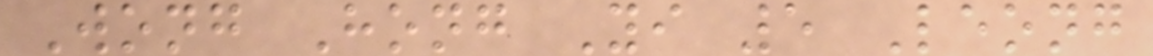Wong Hong Yi 5 Leong
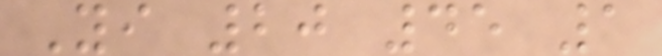Yi 20 45 1
